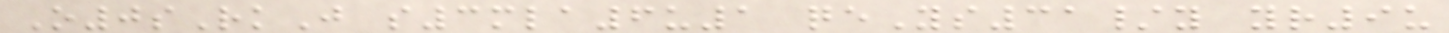O0sRkJ s3mla6u1 qeYs31/y yr9u
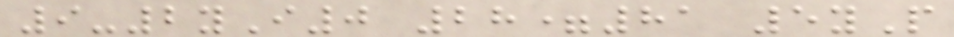9-2yI0 28=81 5yP
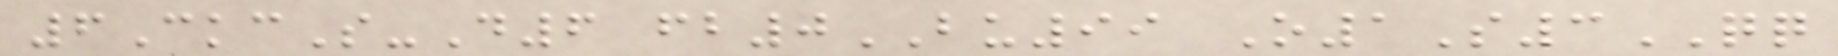6CkcS-D6 fb0BU99 O1S3QQ
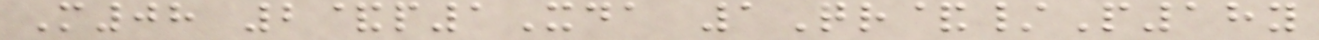M08 2&p1Xda 1Qr&/P18y
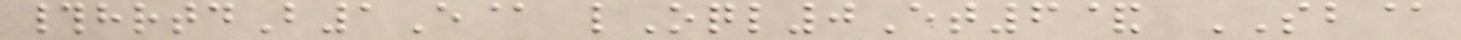#hrtdB1E@ lOql0Et6& SB@
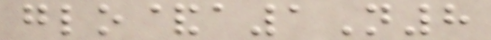glo&a1N8
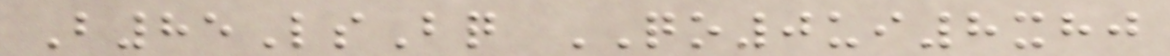B85LsBq QO0ui8xhj
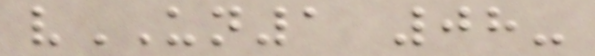vUN1 08-
